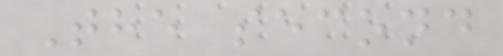The second
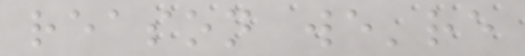reason we're
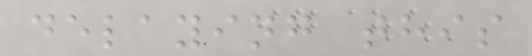delaying this
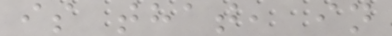is that, in
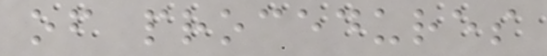of procedures
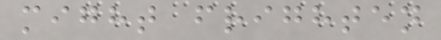might frighten
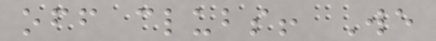off clubs! We
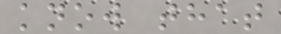know that
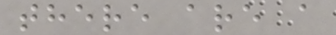there are a
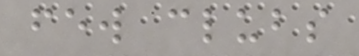few clubs
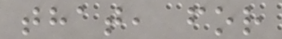that, for
